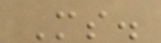Ms.
